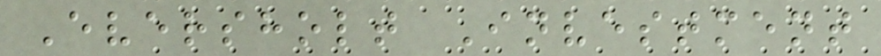Eversholt Investment
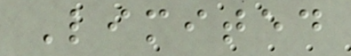Limited
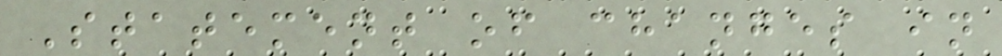Statement of changes in
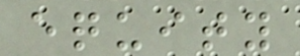equity
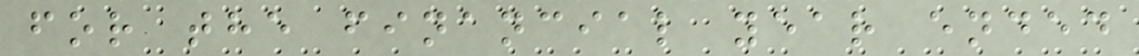for the financial year ended
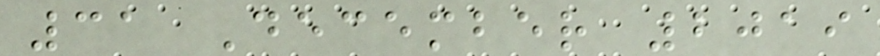31 December 2019
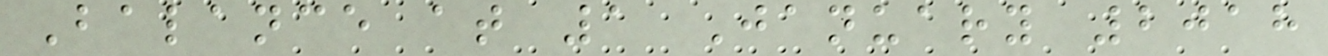Balance at 1 January 2018
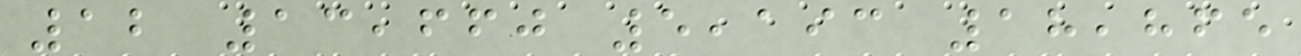12 13,660 5,193 18,865
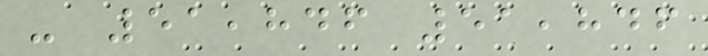- 51,846 51,846
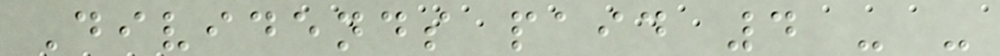Dividends paid 4 - -
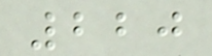220
